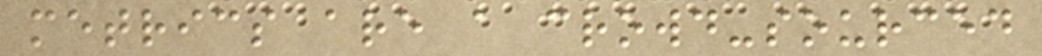metrics are a crowd-sourced
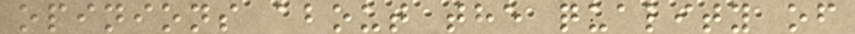opinions about the quality of
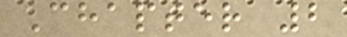Chapter 2
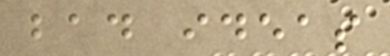bad ideas
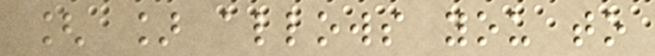[ ] allows you to
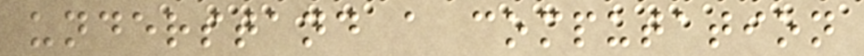understand a computation
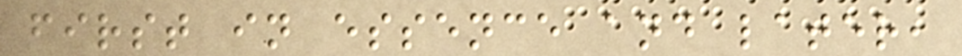first in essence and later,
